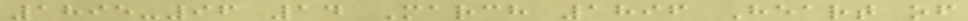1895-96 14 March 1896 Heart of
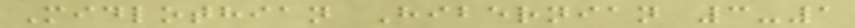Midlothian Hibernian 3-1
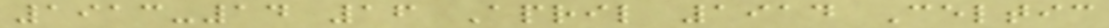1913-14 16 April 1914 Celtic
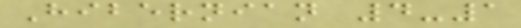Hibernian 4-1
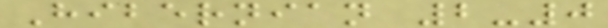Hibernian 2-0
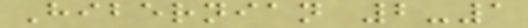Hibernian 2-1
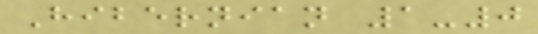Hibernian 1-0
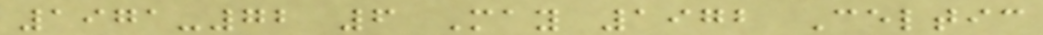1971-72 6 May 1972 Celtic
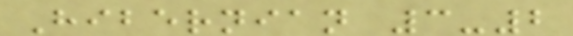Hibernian 3-2
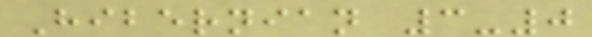Hibernian 3-0
